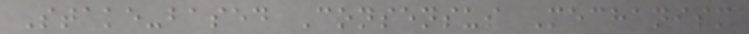Stake-based Consensus Mechanism
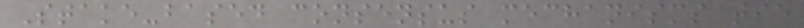Stake-based consensus mechanisms tie
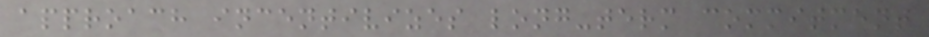approach incentivizes long-term commitment
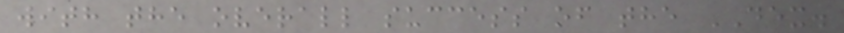with the overall success of the DEX.
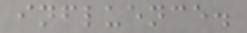influence.
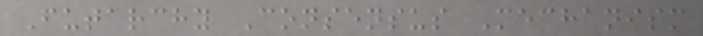Futarchy Consensus Mechanism
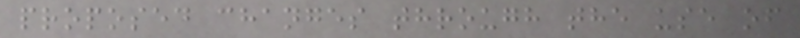proposed changes through the use of
